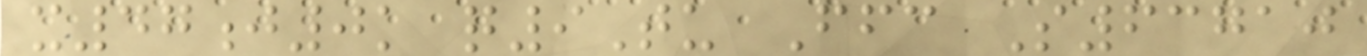x47j0k q9Tu Ffc S63710
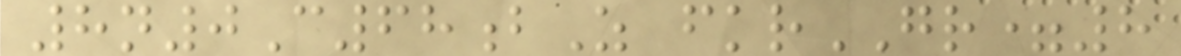8n0C68bZ fkrGR=8
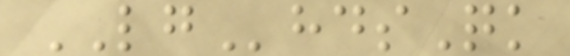LGhdsQk
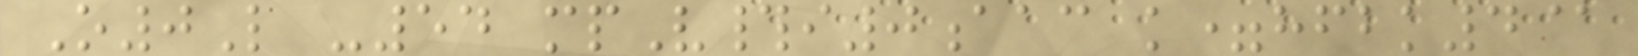O0L -54 mpV#i0aac k=hfbk4@
